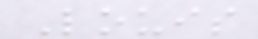Louis
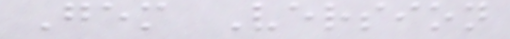Gem Version
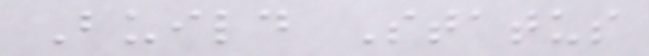Build Status
